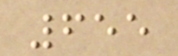655
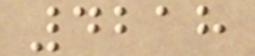4218
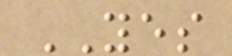YES
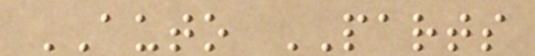AUTO PARTS
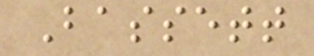Bassett
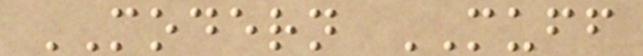MODERN MUFF
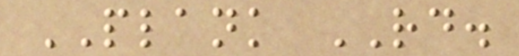PLANK RD.
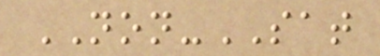NON-SAT
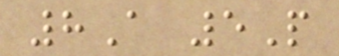8A 5P
